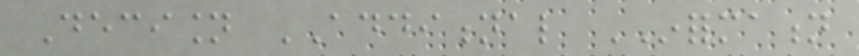Decision ADDITIONAL INFORMATION
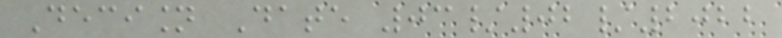Decision Date 03/02/2022
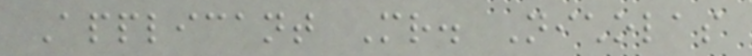Applicant Mr. Nicholas
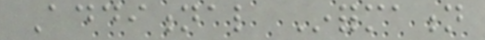Additional Information
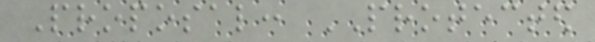Proposal: PROTECTED
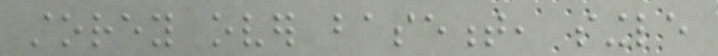storey over basement, single
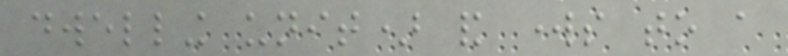dwelling unit) and works to a
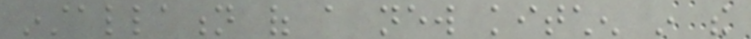installation of a new kitchen in the
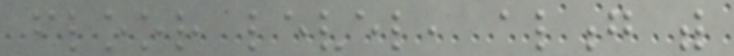floor level, along with
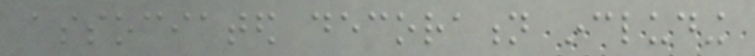associated decoration including
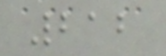212
